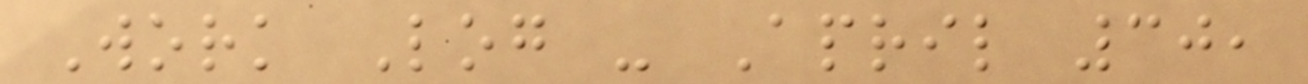Work Log - April 30,
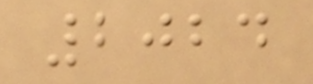2024
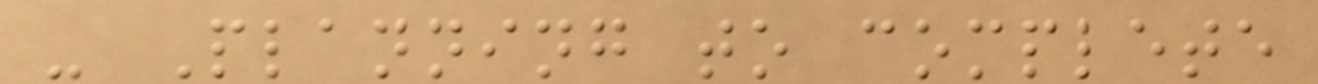- Planning to complete
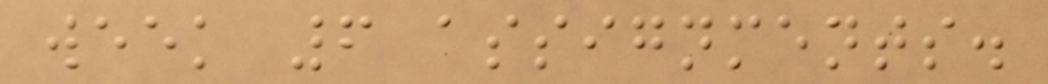week 6 assignments.
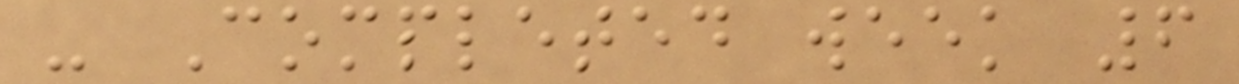- Completed week 6
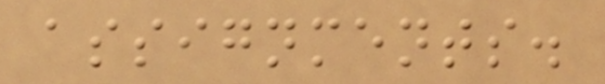assignments.
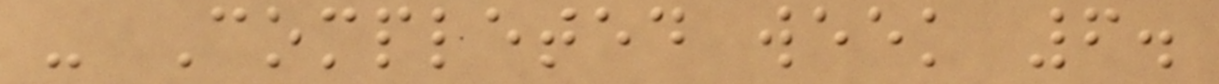- Completed week 6.
